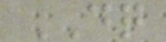DQ
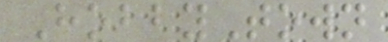HobbyTown
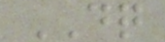DQ
